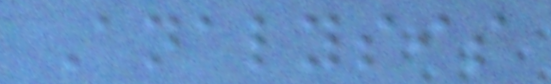Analysis
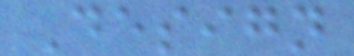Design
